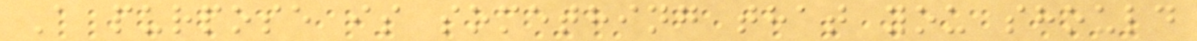A purpose is something that you should
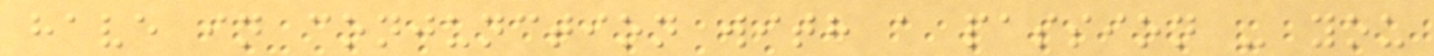have in conjunction with a passion - you
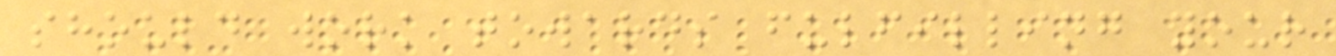should work towards fulfilling your
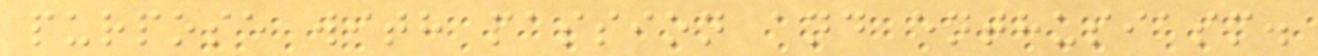purpose with passion and enthusiasm.
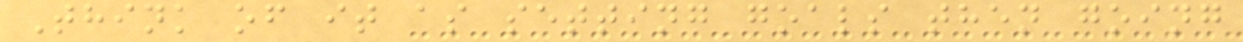Think of it as setting goals then going
